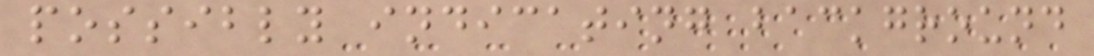possibly indicating background
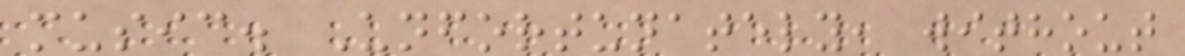music. Unfortunately, without
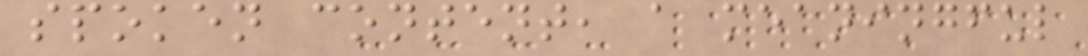spoken content, a meaningful
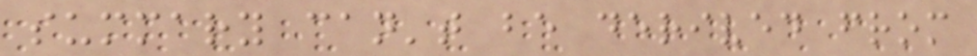summary can't be derived from
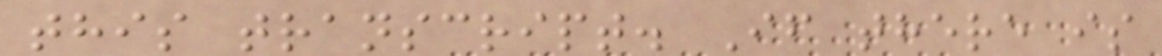this transcript. If there is
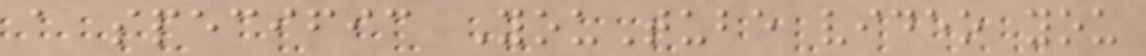a specific YouTube video you
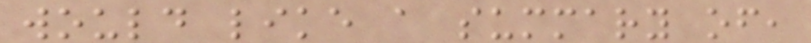would like a summary of,
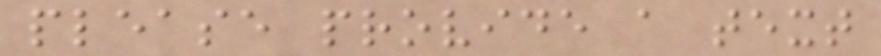please provide a text
